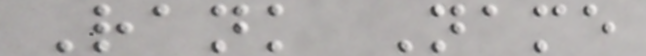Rank Name
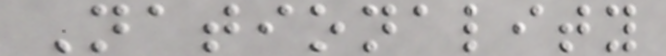Nationality
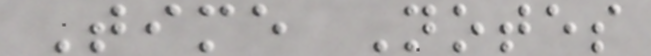Time Notes
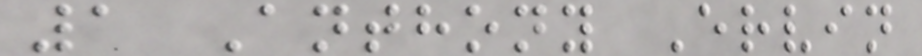1 Anthony Ervin
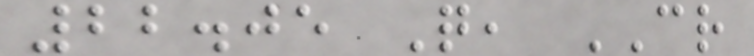22.05 Q, CR
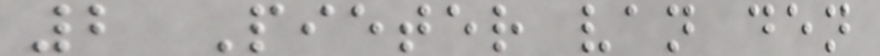2 Pieter van den
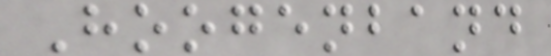Hoogenband
